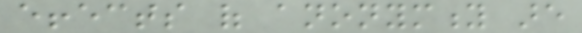effects of anonymity are
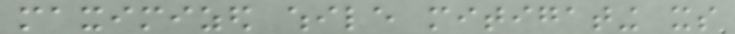maximized while mitigating its
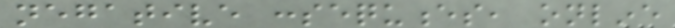negative consequences, online
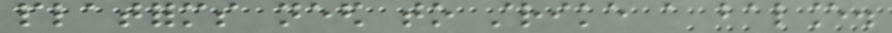platforms need to strike a balance.
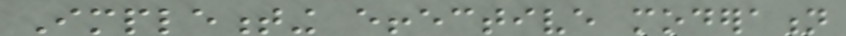Implementing effective moderation
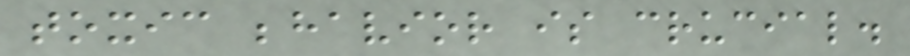toxic behavior is crucial.
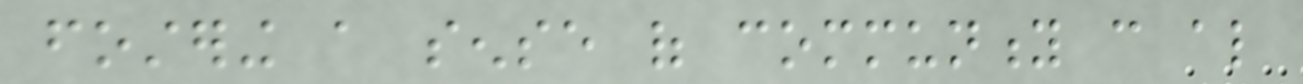fostering a sense of community can also
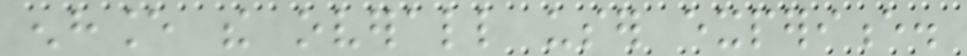enhance the overall user experience.
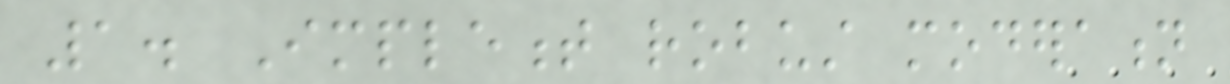1. Implement robust moderation
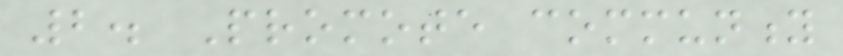2. Promote community
